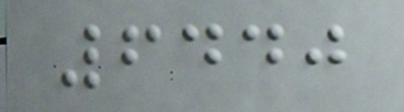6440
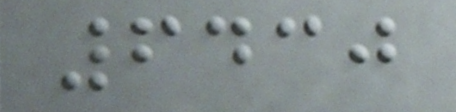6430
